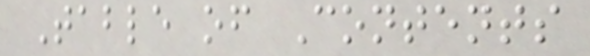Table of Contents
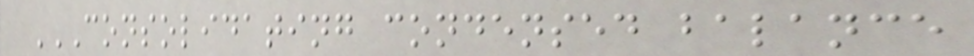CONSOLIDATING CONDENSED BALANCE
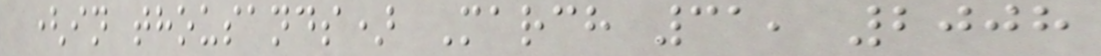(in thousands) March 31, 2008
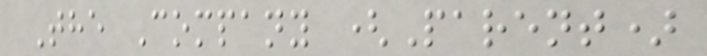The Company (Parent)
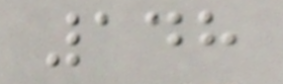148
